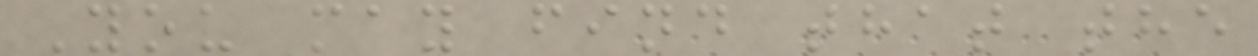You may find that the
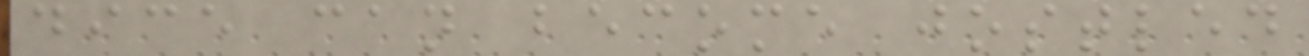dice can become jostled
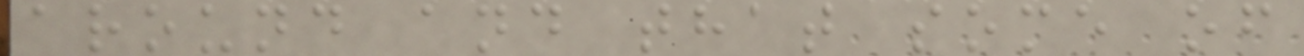around and that some of
